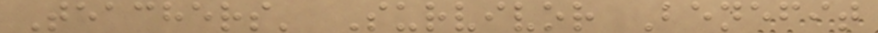Teachers' Survivor Benefit
